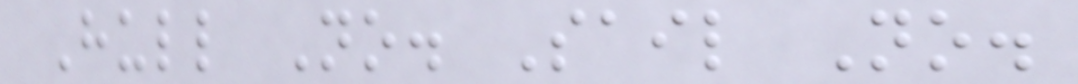Hull No. Sail No.
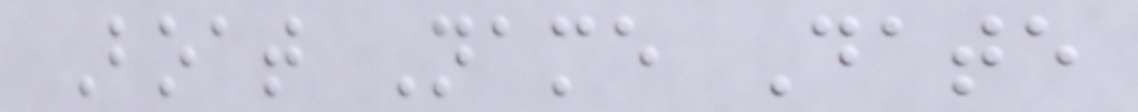Boat Name Date
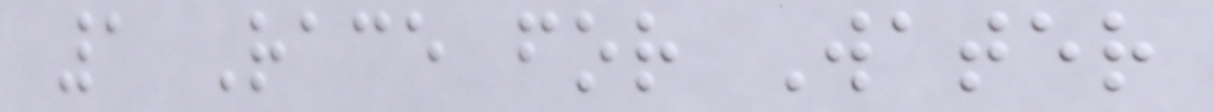1 Race for Water
